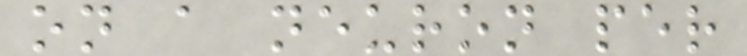on a neuron per
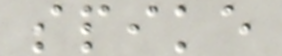spike
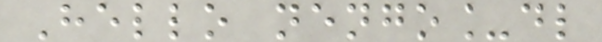Hello nengo_dl
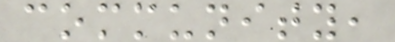community,
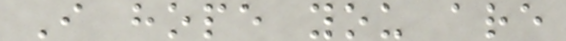I hope you are
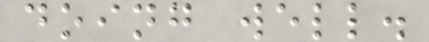doing well.
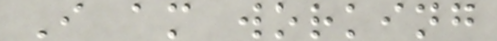I am working
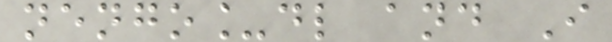nengo_dl and I
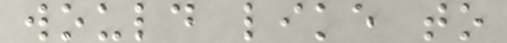would like to
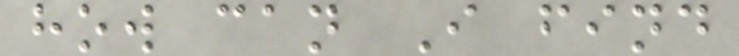how can I find
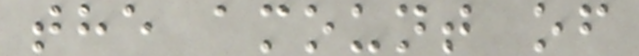the amount of
